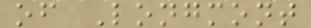of Longmont
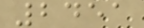2451
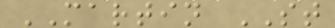MARTIN ST
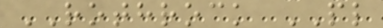ROTHROCK PL
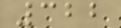322
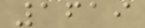1619
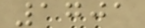1701
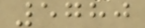5780
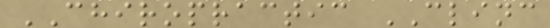CHIROPRACTIC CLINC
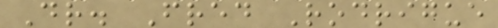Dr. Fred Rodrigue
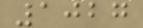1027
